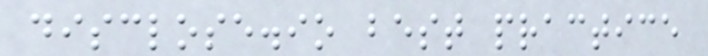disclose.io best practice
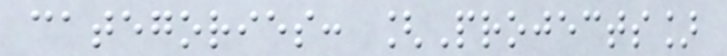categories: [Projects]
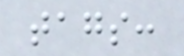tags:
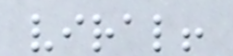viral!
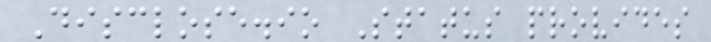Disclose.io Status provides
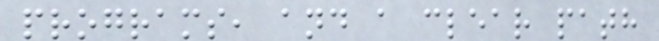programs, and a clear path
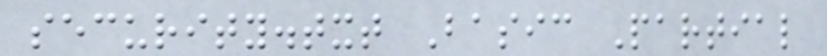security.txt Basic Partial
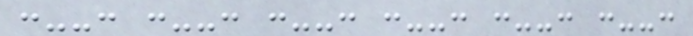:--: :--: :--: :--: :--: :--:
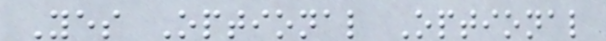Yes Optional Optional
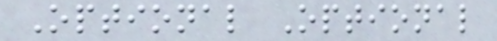Optional Optional
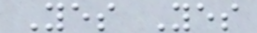Yes Yes
